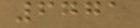6771
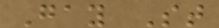Gay St
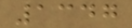1347
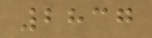2837
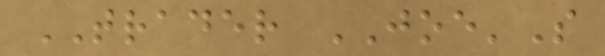TRADER JOE'S
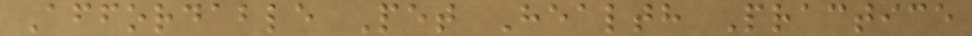Affordable Pet Health Practice
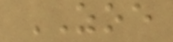ZOE
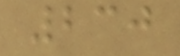230
